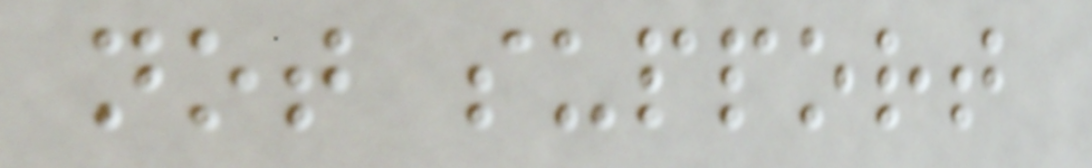not support
